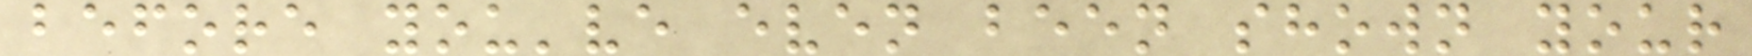before you've even been shown your
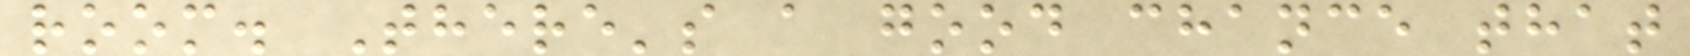room. There's a good chance that
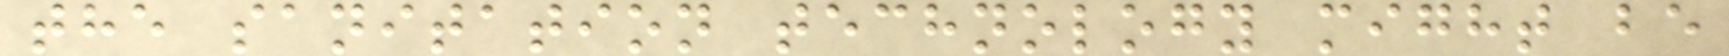the sanitation technology might be
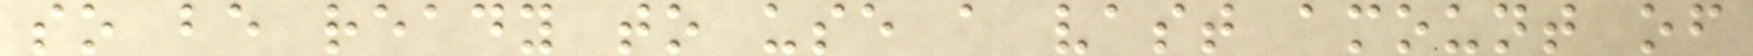so be ready to use a vast amount of
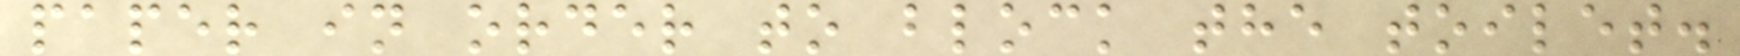paper in order to block the toilet.
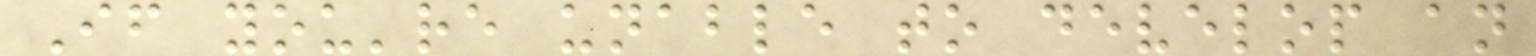If you're unable to develop an
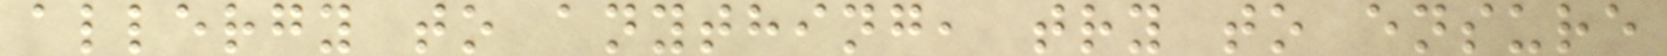allergy to anything, try to ensure
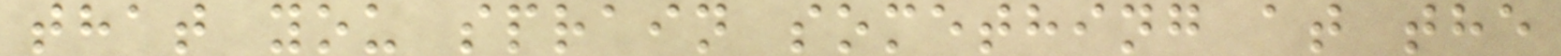that you sprain something at the
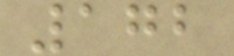172
